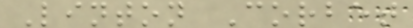Linton Corbet
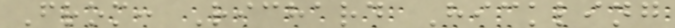From: Richard Hickling
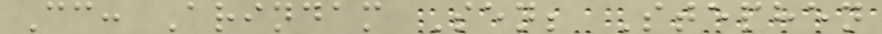Cc: Arindam Sen; Stephen
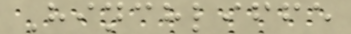Hinchliffe
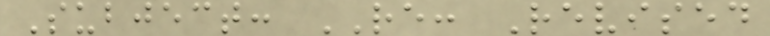Subject: RE: Revised
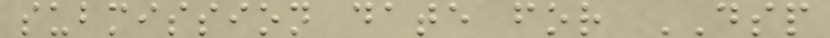submission date for DSP
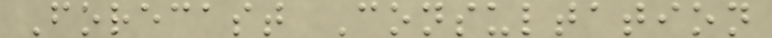Forecast Consultation
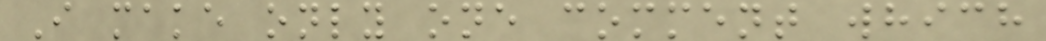I make only one comment which
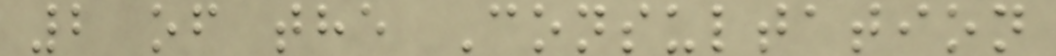2 of the Consultation
